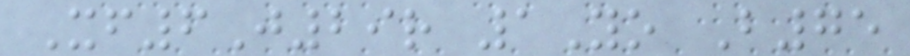Xf6J29r 1Yo B75
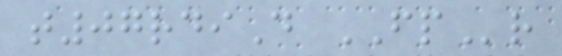t07rdiD FPr
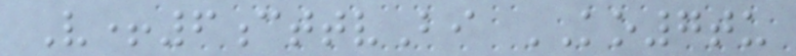V+6cttvBi KO7tu
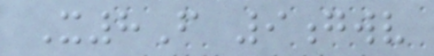X8F 9gwv
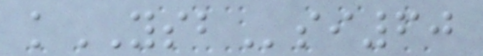kYSBsi60
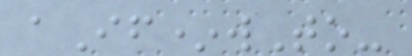aIf*wTo-
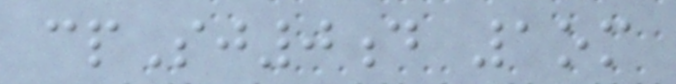cpSj0d 1om
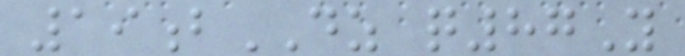19bDZ q87Y
